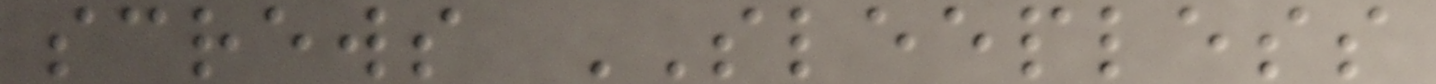screws SLEEPLESS
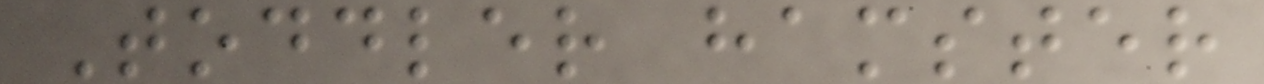Toddler hamster
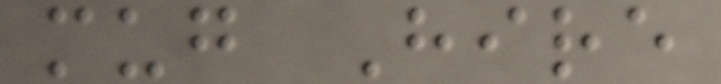mug Hire
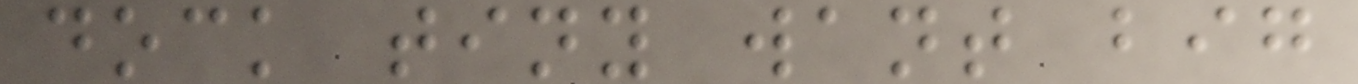dock tiny want big
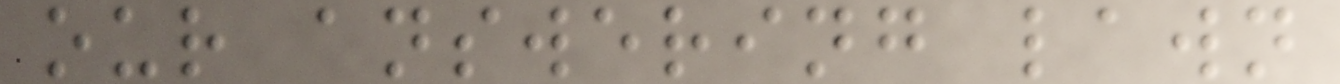our answering lawn
